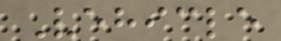Vehicle
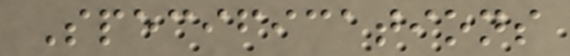Specifications
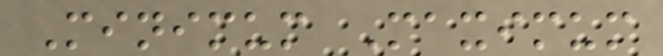Minimum Maximum
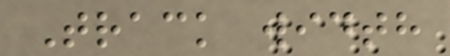Track width
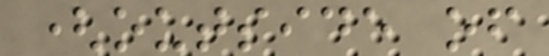(outside of
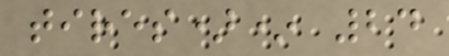tires)* 24
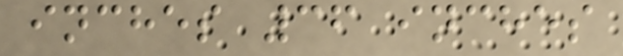inches 36 inches
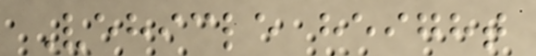Vehicle height
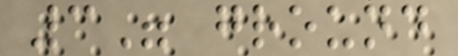3" ground
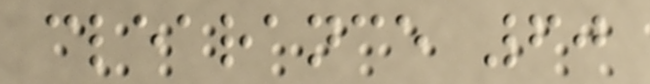clearance 60
